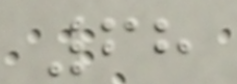68
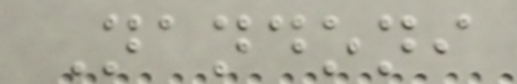Nandoni
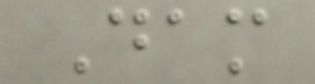Dam
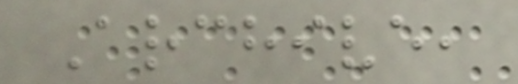Archive,
